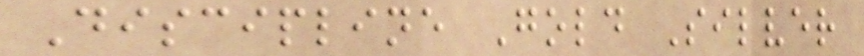Discipline Gold Silver
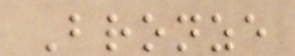Bronze
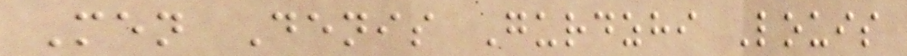Men Denis Gurdzhi Louis
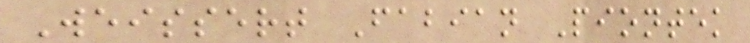Weissert Fabian Piontek
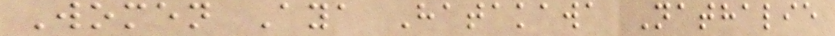Women Aya Hatakawa Nathalie
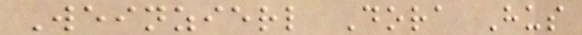Weinzierl Dora Hus
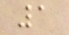1
